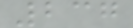237
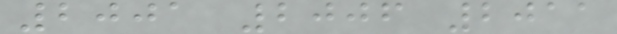2001 2006 2011
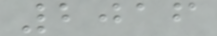2016
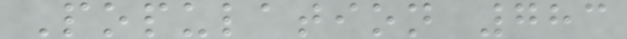Population 783
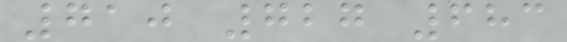710 727 683
